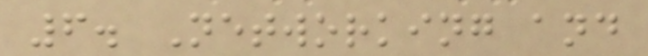6. Networking and
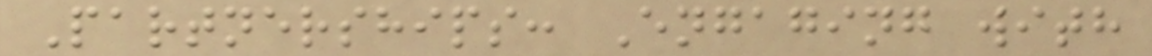Partnerships: Engaging with
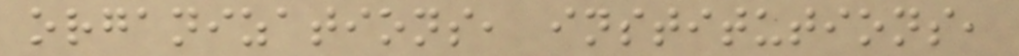organizations, institutions,
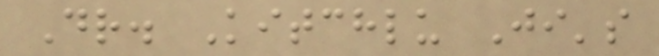Dr. Kitchlu Ji's
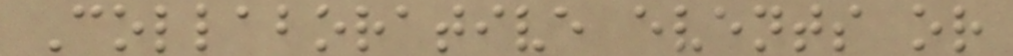Collaborative events or
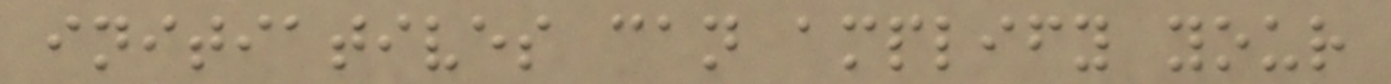initiatives can amplify your
